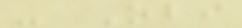- Obi
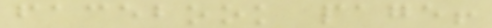facebook page!
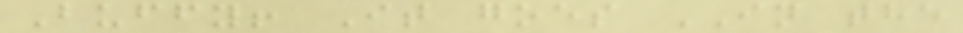Buffy! It goes IN the
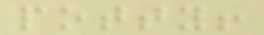potty!
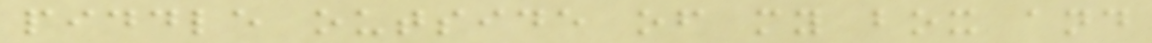piddle outside of my box and
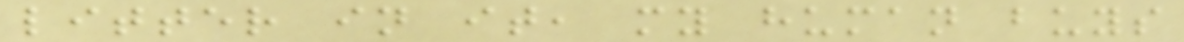litter in it, my human buys
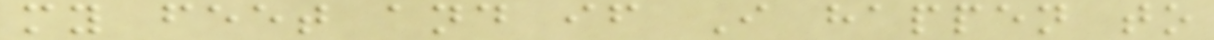my feet and if I happen to
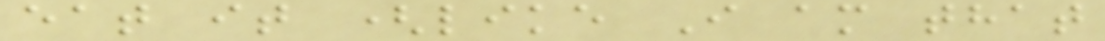eat it (like I am that
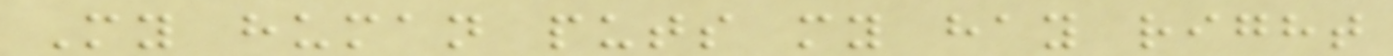My human puts my hay right
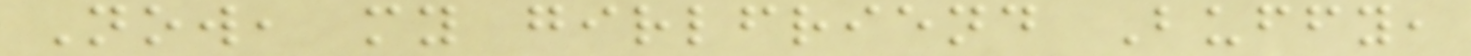Now, my girlfriend Buffy,
